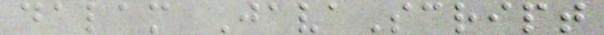dalam JavaScript
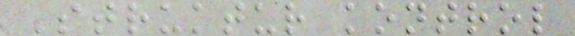Struktur kontrol
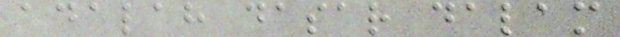adalah dasar dalam
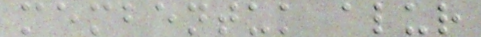membentuk alur
